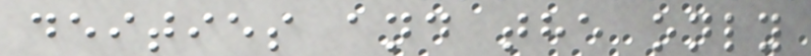deities and the only
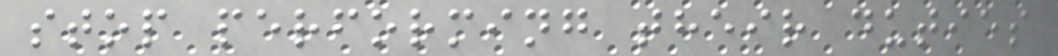stop performing their duties
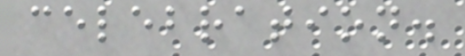celebration.
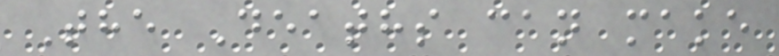The Deaths can make
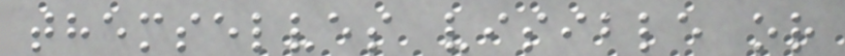themselves visible or
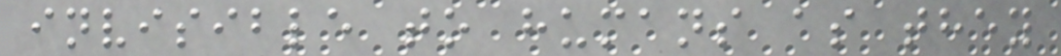invisible to humans as they
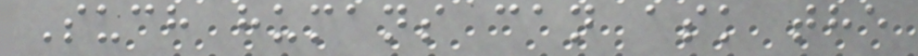Such humans can ask the
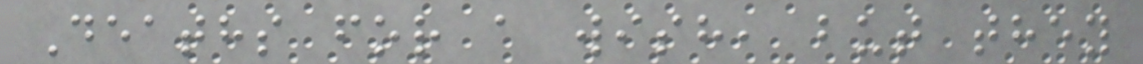Deaths for a wish, but they
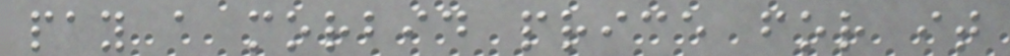pay a morbid price for it
